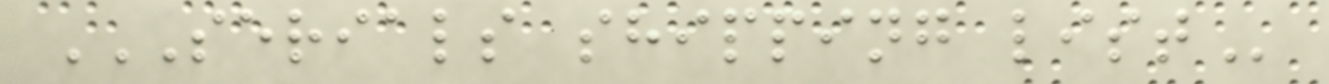SERIALS SHIPPING LIST
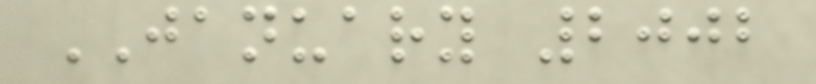JANUARY 2002
